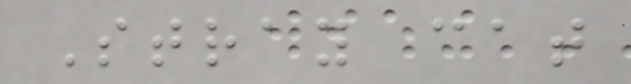Stray cat
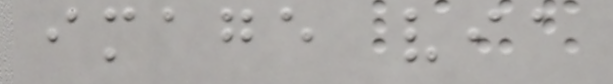image via
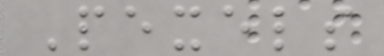Pexels
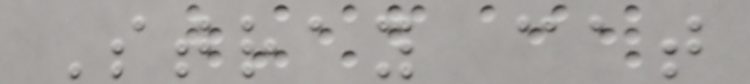Stray cat
